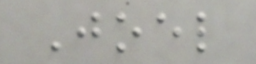Joel
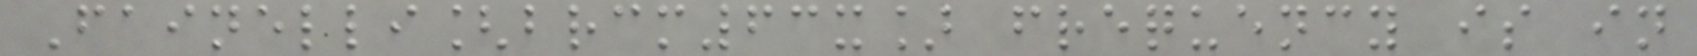Fainelli[brcm63x] frequency is in
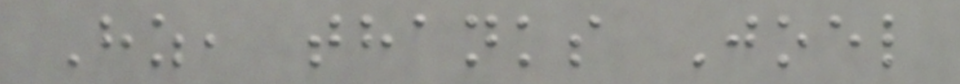Hz, thanks Joel
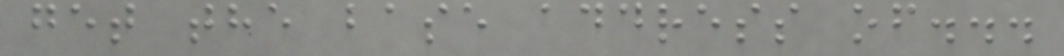get the base address of...
